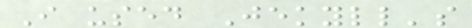I used Jekyll's
